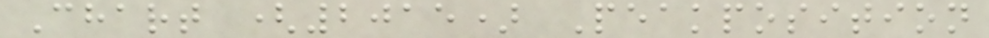Chart (2015) Peakposition
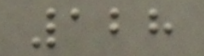128
